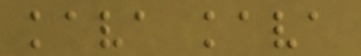kava kava
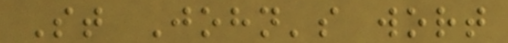St John's wort
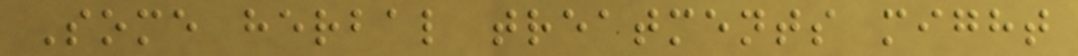Some herbal treatments might
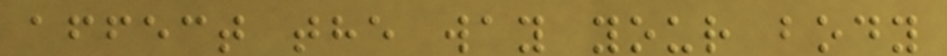affect the way your body
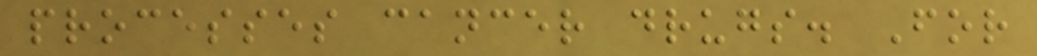processes cancer drugs. For
